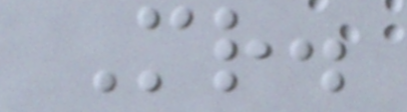Mr.
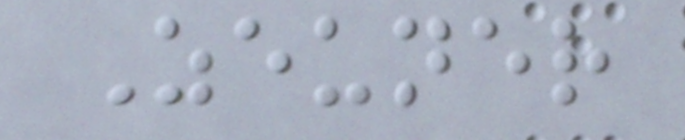Zeuner
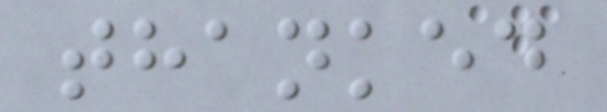thanked
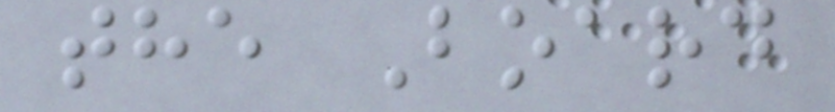the Board
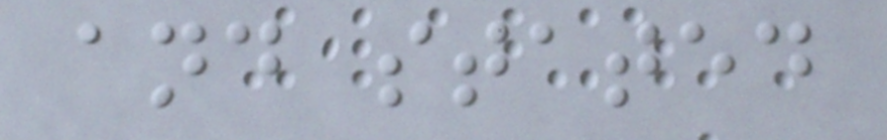and stated
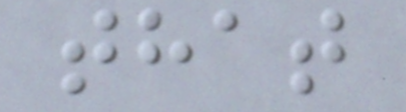that
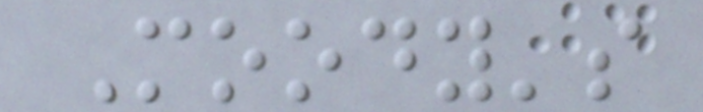Moody's
